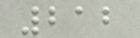212
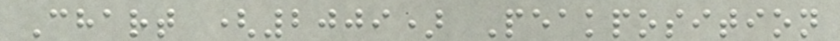Chart (2009) Peakposition
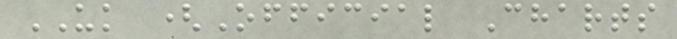UK (Official Charts
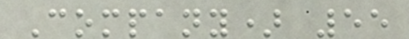Company) 55
